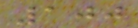100
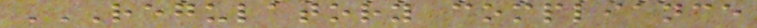REGULATORY COMPLIANCE
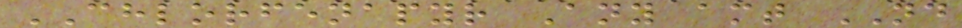CHLORFENAPYR Any amt ND
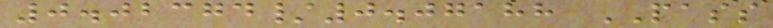0.02374/0.07188 PASS
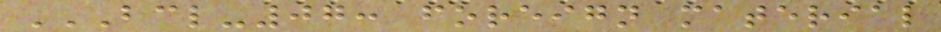BCL-07: FOREIGN MATERIAL
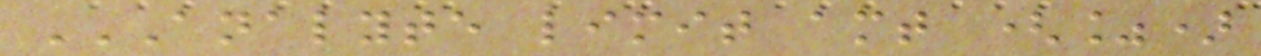ANALYTE LIMIT AMT (%)
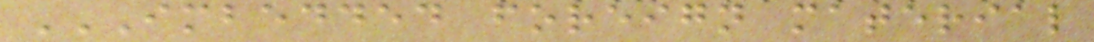IMBEDDED FOREIGN MATERIAL
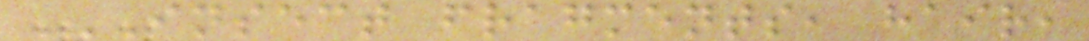INSECT FRAGMENTS, HAIR,
